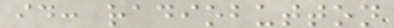id: radiobutton
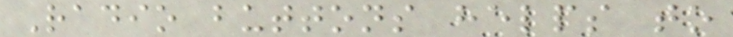Radio buttons helps to
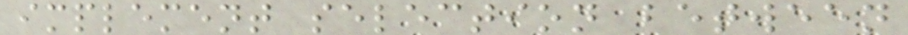implement selection between
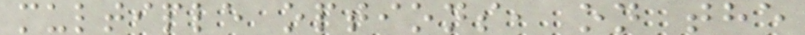multiple options, on the
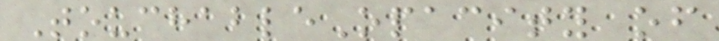TouchableOpacity of
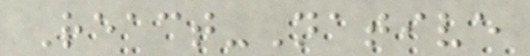React-Native
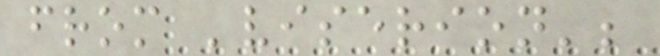from 'viserion';
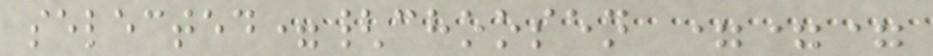selected={choosen ===
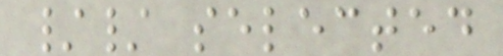// selected
